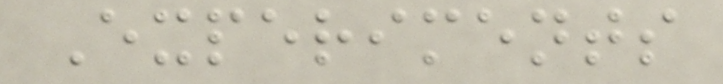Experiments
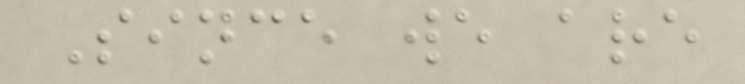Since we are
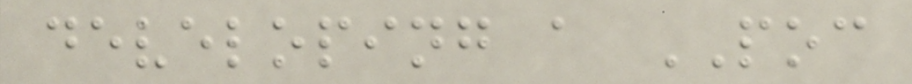developing a POC
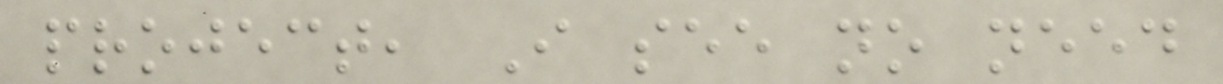project, I see no need
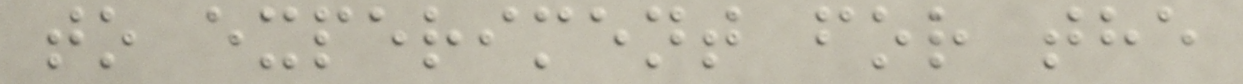to experiment for the
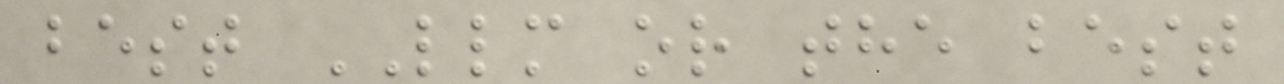best LLM or the best
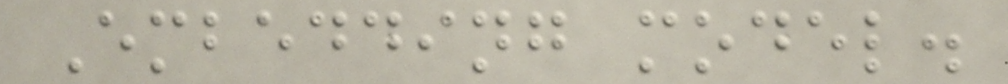Embedding model.
